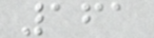161
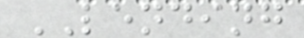LENDING
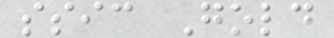ssic Gold
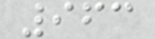963
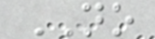NO
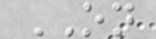ON
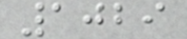1029
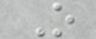O
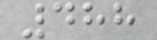488
